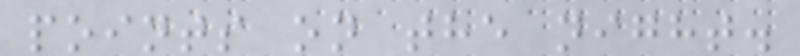points on the night.
